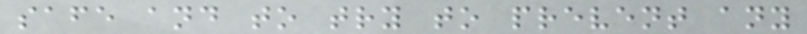safe and to try to prevent any
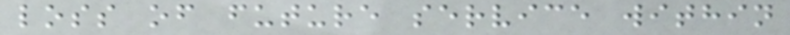loss of future service within
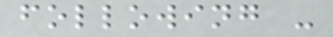following -
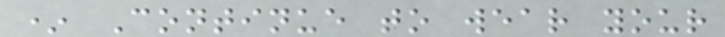* Continue to wear your
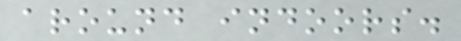around indoors.
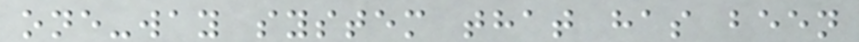one-way system that has been
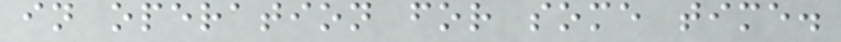in operation for some time.
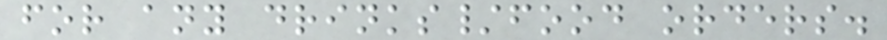for any drinks/food orders.
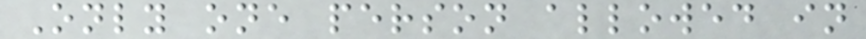Only one person allowed in
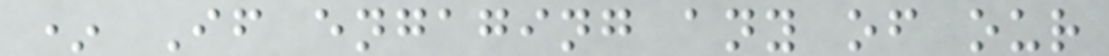* If engaging any of our
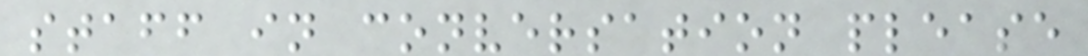staff in conversation please
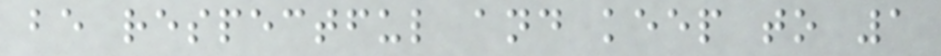be respectful and keep to 1
